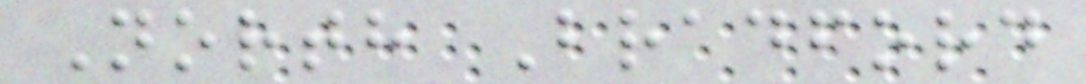North Bradford
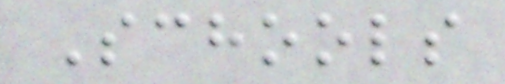Schools
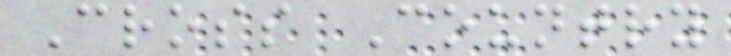Cross Country
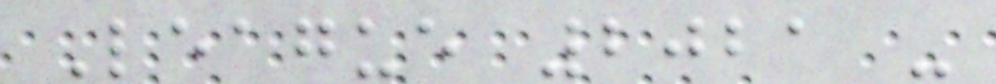League 2021 -
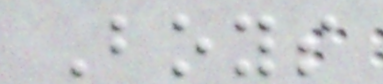Boys
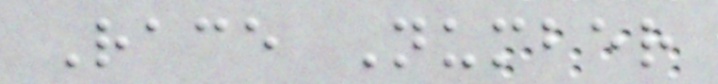Race Number
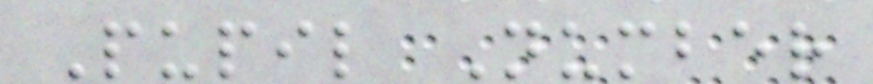Pupil Number
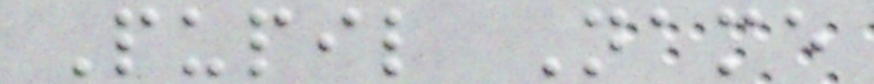Pupil Name
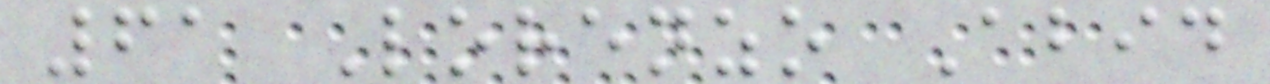61 Lorenzo Abid
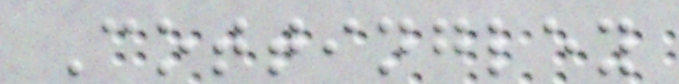Cottingley
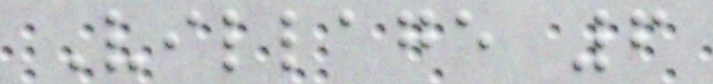Village 6
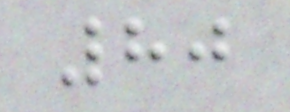80
